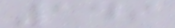149
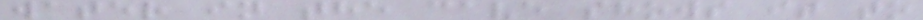water in the cave shows it to
